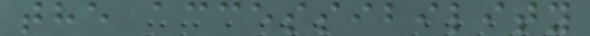the accessibility
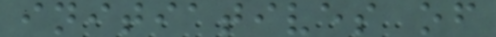initiatives of
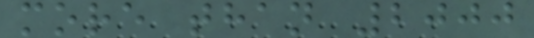more than 2000
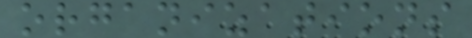organizations
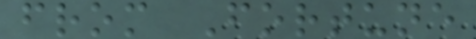from Fortune
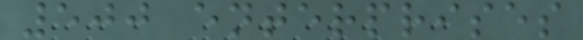500 enterprises
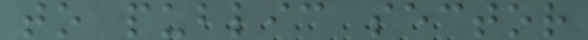to public sector
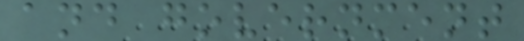and government
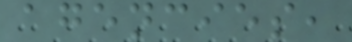agencies,
